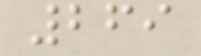269
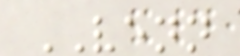VENN
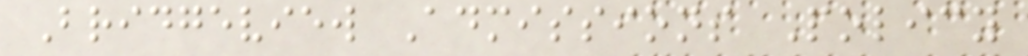Bridgeview Admissions Policy
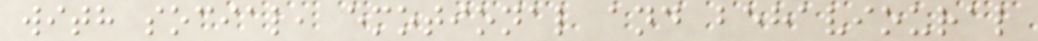with social, emotional and behavioural
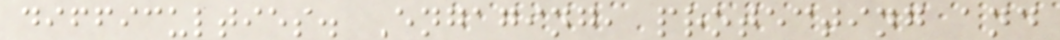difficulties. Engaging, protecting and
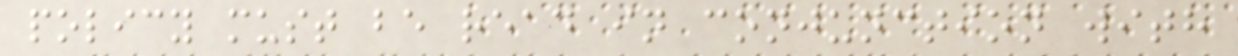policy must be read in conjunction with
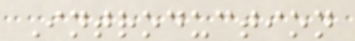Introduction
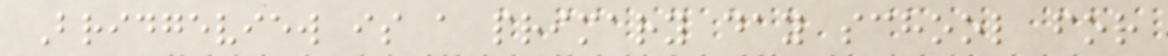Bridgeview is a primary day school for
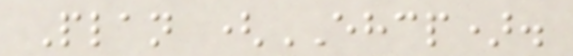Plan (EHCP).
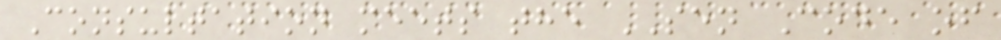Consultation meets the SEN Code of
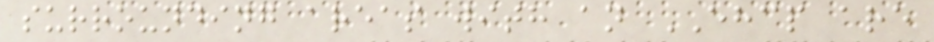surrounding areas with an EHCP are
